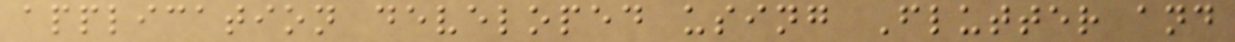application developed using Flutter and
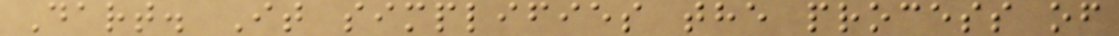Dart. It simplifies the process of
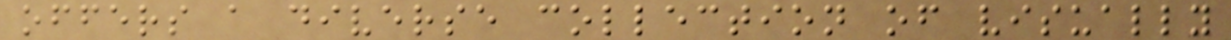offers a diverse collection of visually
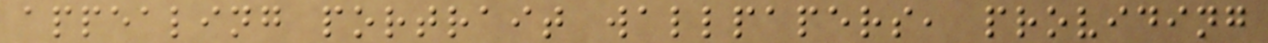appealing portrait wallpapers, providing
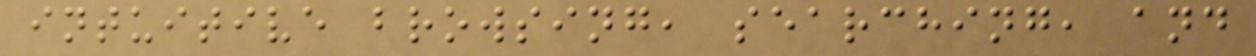intuitive browsing, searching, and
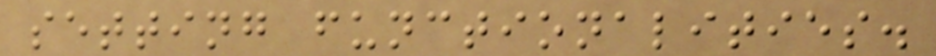setting functionalities.
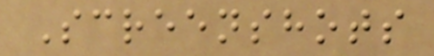Screenshots
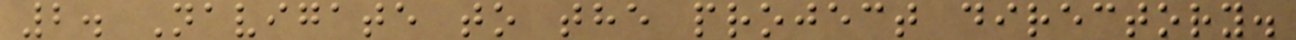2. Navigate to the project directory.
